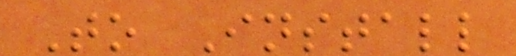To Install
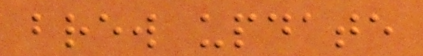brew update
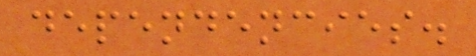dependencies.
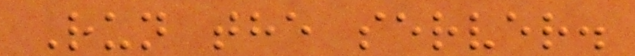Run the server.
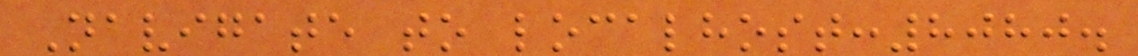Navigate to localhost:8080.
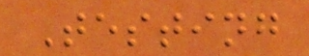Testing
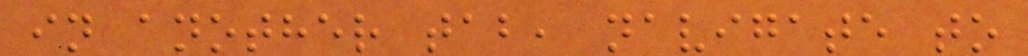in another tab, navigate to
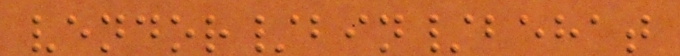vendor/bin/behat
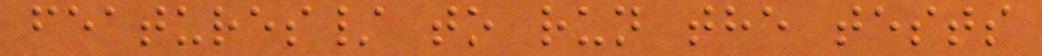features/ to run the tests
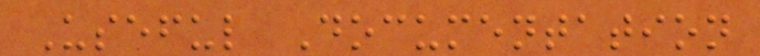Useful Documentation
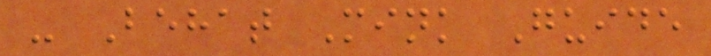- Behat Mink Guide
